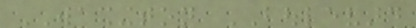WASHINGTON BOULEVARD
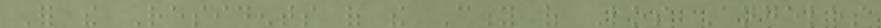For the Residents of the City of Los Angeles
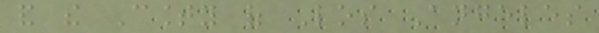and the County of Los Angeles
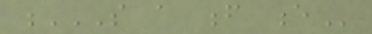S A F E
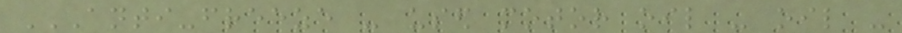ANTI-FREEZE - USED MOTOR OIL - OIL -
